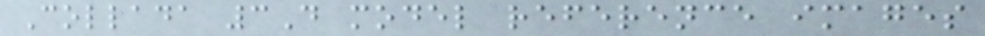Collada 3D model reference images
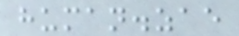human.zae
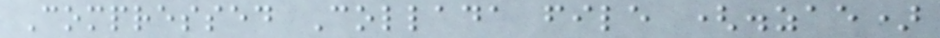Compressed Collada file (.zae)
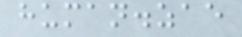human.zae
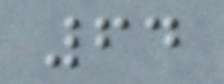64
